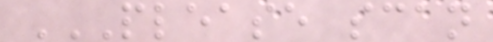PLEASE SCAN
